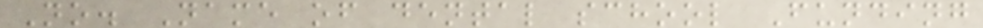No. Name of dental school Funding
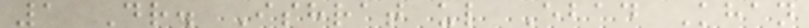1 Dr. Ishrat ul Ebad Khan
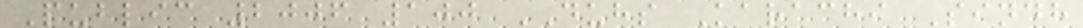Public 2006 100 DUHS Karachi Sindh
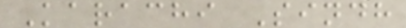Karachi Sindh
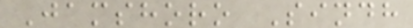Jamshoro Sindh
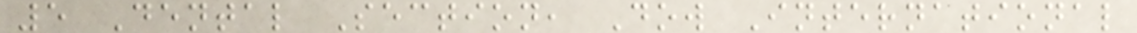5 Dental Section, Dow International
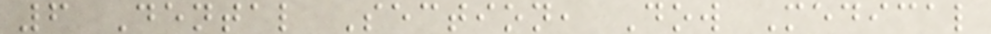6 Dental Section, Dow Medical
